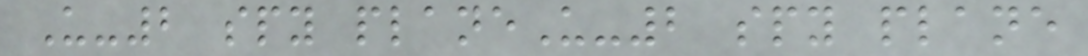U-2 spy planeU-2 spy plane
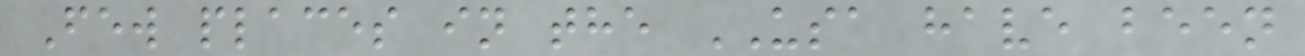Few places in the USA have been
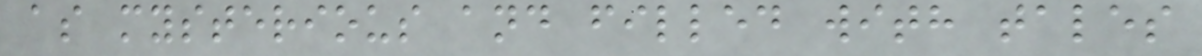as mysterious and filled with tales
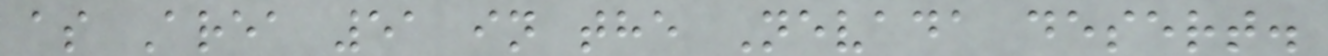as Area 51 in the Nevada desert.
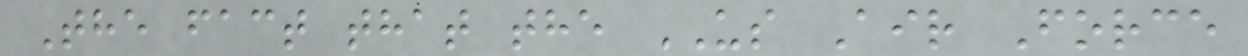The fact that the US Air Force
